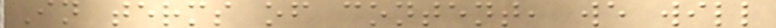In terms of content, we will
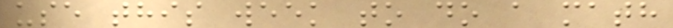use this week to do a math
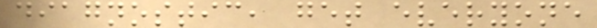diagnostic, get everyone
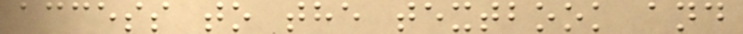access to the textbook and
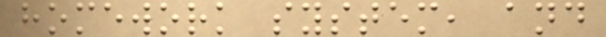homework system, and
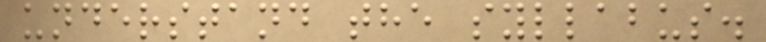understand the syllabus.
